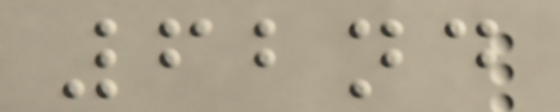62nd
